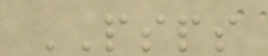PSPS
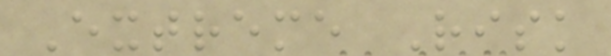Extreme Risk
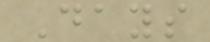Days
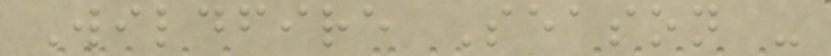Wildfire Season -
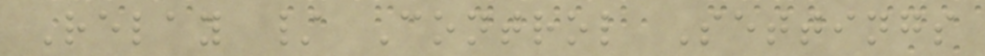Relay / Control Settings
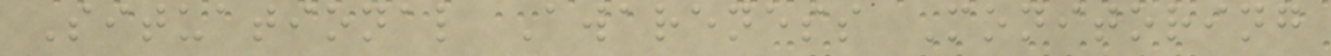Situational Awareness Monitoring
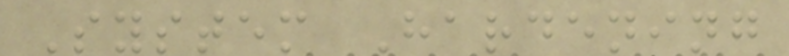System Hardening
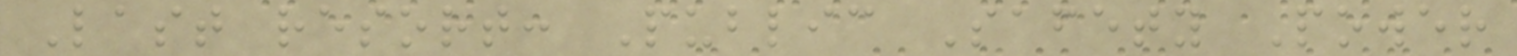Last resort: Public Safety Power
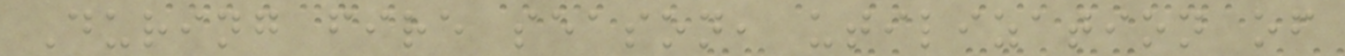During fire season, utilization of
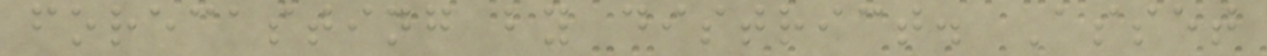forecasting by district. Asset
